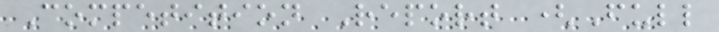Competition Report (Full
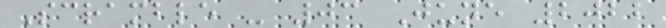Scramble - 03 June 2022
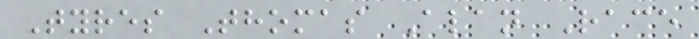Tyres Thomas Alan Race
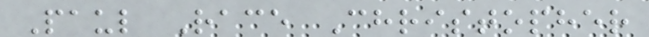Paul Race Christopher
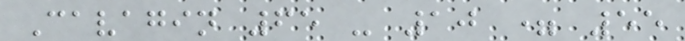Cavagin 65 - 10 = 55
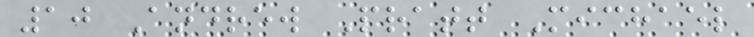10 Andrew Pratt Michael
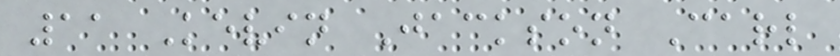11 Kevin Jackson Carl
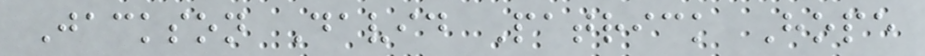Jackson David Patrick Hope
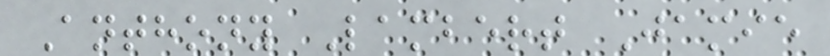Anthony Lambert Jamie
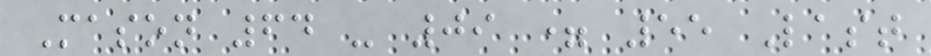Mason 64 - 09 = 55 Last
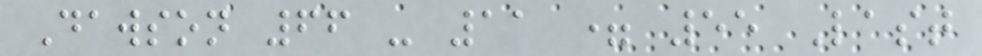Dawson 66 - 11 = 55 Last
